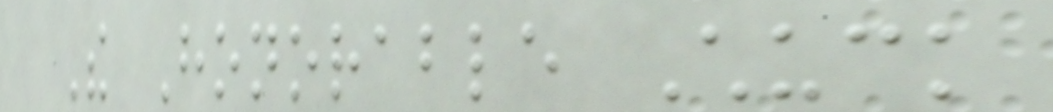The Honorable Chuck
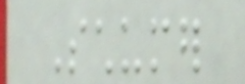Schumer
